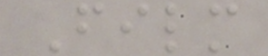Film
